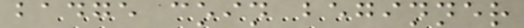badge coin beginner
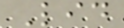Lid
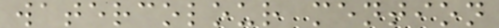watercolour mention
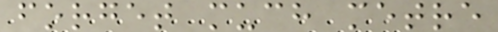forget much metre
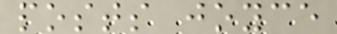posts joyce
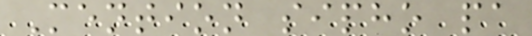Mention sipho pa
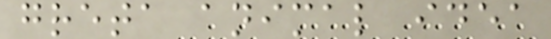greta animal idea
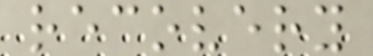recovery
